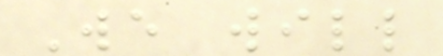We will
